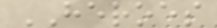HEROES
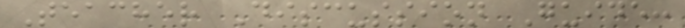Teacher Discussion Guide:
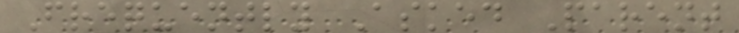Frequently Asked Parent
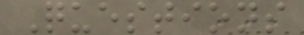Questions
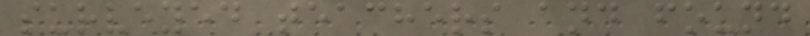surveyed teachers and found
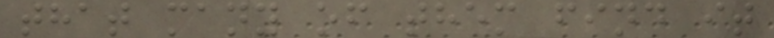that many of them find it
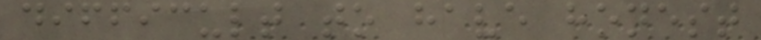difficult to have honest
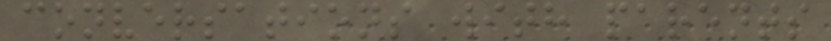conversations with parents
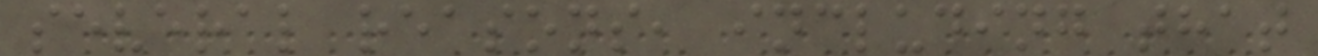several reasons, including that
